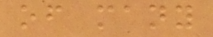of many
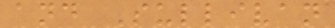and Sullivan
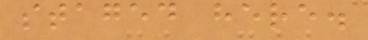staged here.
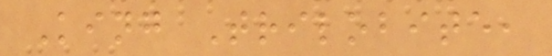King Trilobite,
